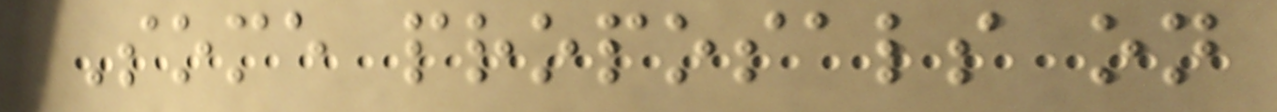Some proposals on
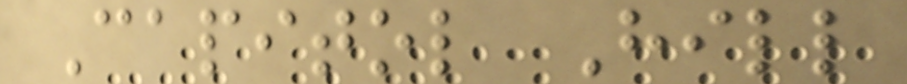Capitol Hill
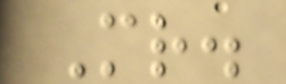Mr.
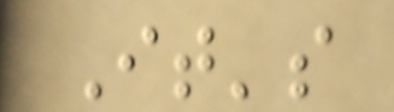It's
